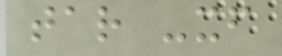tar -xf
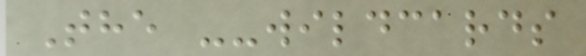The --wildcards
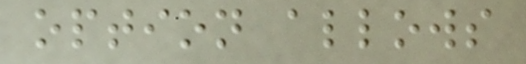option allows
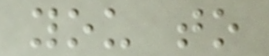you to
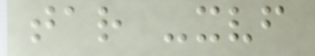tar -xvf
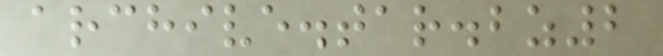archive.tar.bz2
